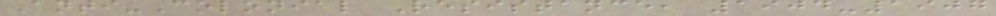Anti-Colonial Resistance, 1904-1907
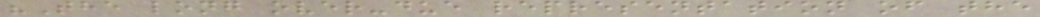"The long over-due representation of the
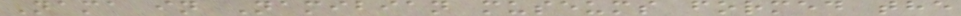Nama in Namibian museums formed the
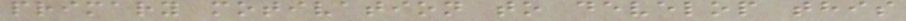primary motivation to develop this
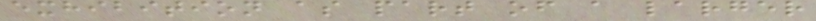exhibition as part of a larger
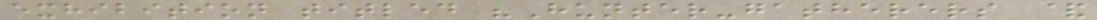exhibition titled "Hunter-gatherers &
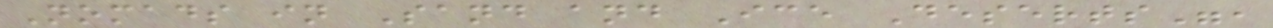Nomads in Sand and Ice Deserts",
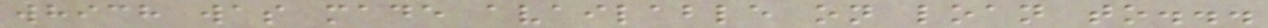which was made available on loan to...
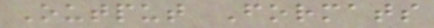Output Formats
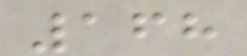168
